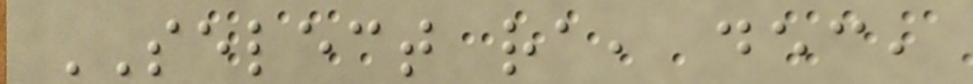SELECT ra, dec,
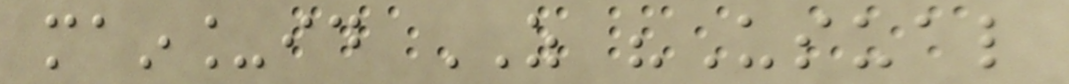main_id AS "Usual
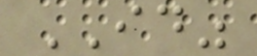ID"
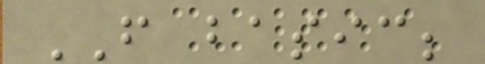FROM basic;
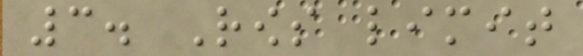3. Rows limit
